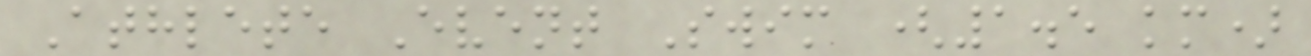Athlete Event Swim (1.5 km)
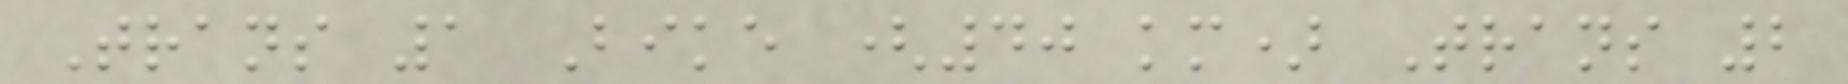Trans 1 Bike (40 km) Trans 2
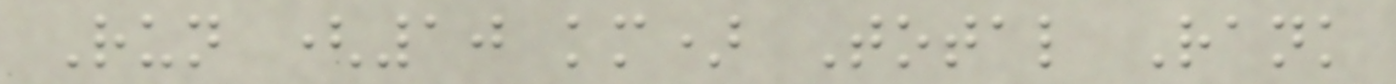Run (10 km) Total Rank
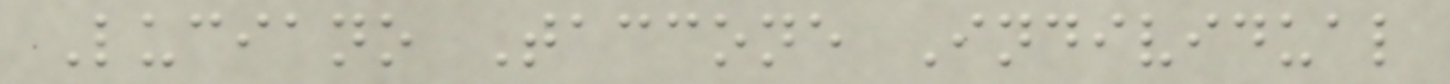Luciano Taccone Individual
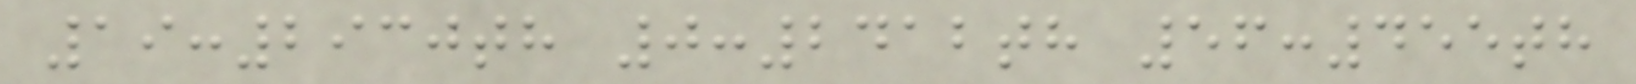19:2930th 0:2412th 56:455th
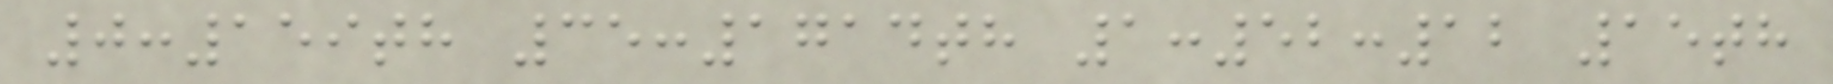0:159th 35:1714th 1:52:12 15th
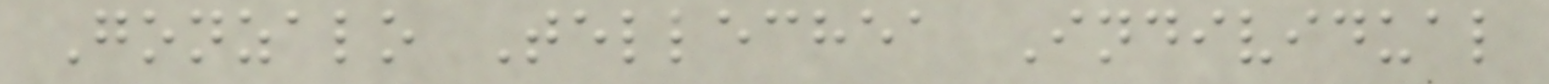Gonzalo Tellechea Individual
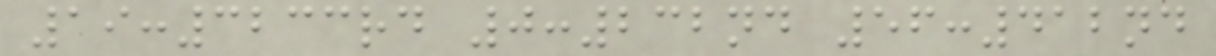19:3233rd 0:232nd 56:412nd
